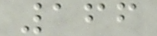166
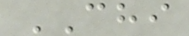CHI
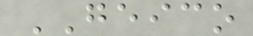GEICO
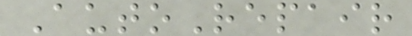AutoRepair
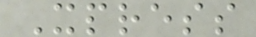Xpress
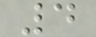4
